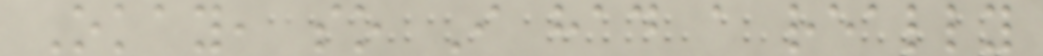Okay, so I had a really
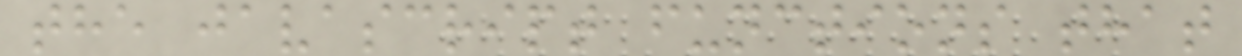the javascript functions that
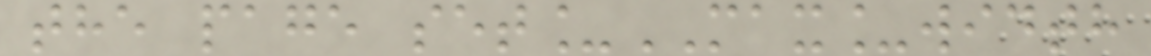the page set_MAX_width
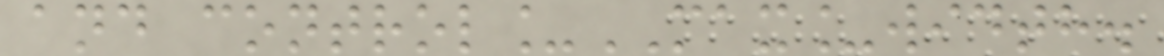and control_MAX_width.
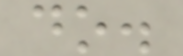do.
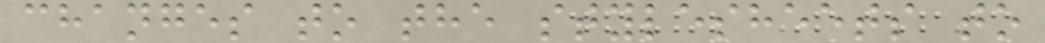changes to the stylesheets to
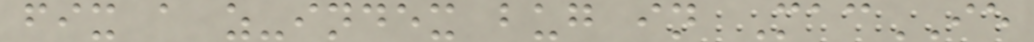fix a z-index bug in MacIE
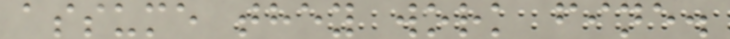assume they work fine.
